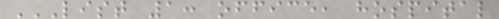LIST 1: OFFICE, HOSPITAL
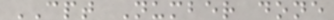CPT Number done
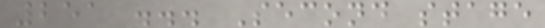251 ... Second stage
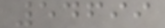54699
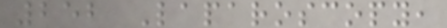252 Laparoscopy,
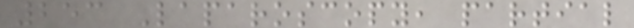253 Laparoscopy, partial
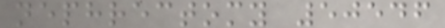nephrectomy 50546
